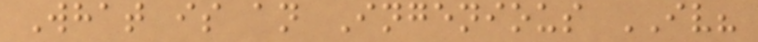What is an Ingenious IV?
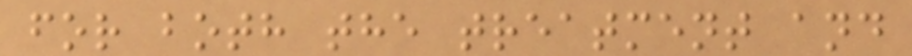for both the treatment and
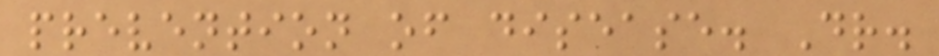prevention of disease. Dr.
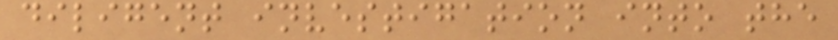diligent investigation into the
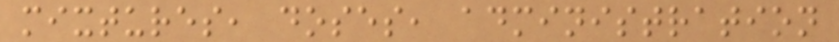mixtures, doses, administration
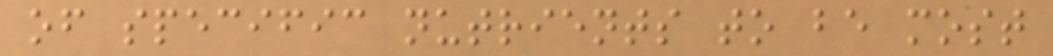of specific nutrients to be most
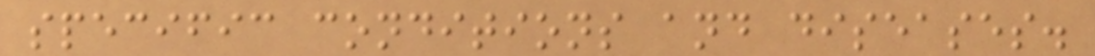specific conditions and diseases.
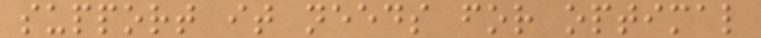support it needs for optimal
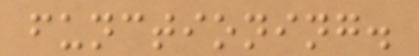functioning.
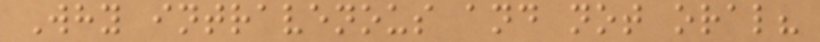Why intravenous and not oral?
